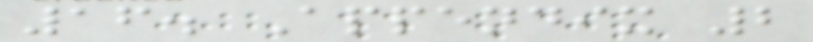16. Appendix 2
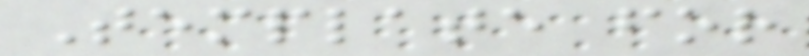Template for
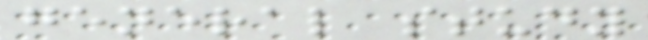general study
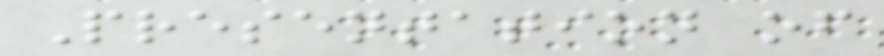Presentation of
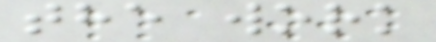the work
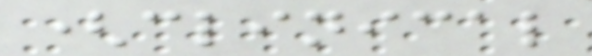(clinical
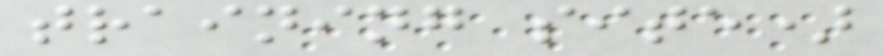training site)
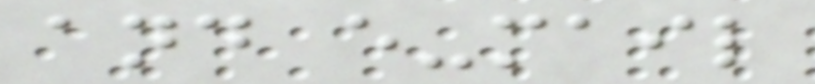and e-mail
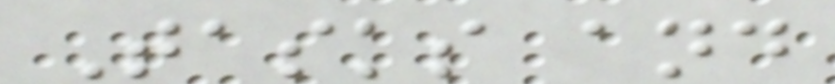Tasks and
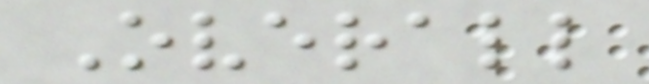Overall
